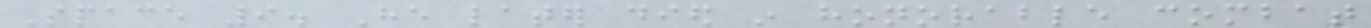Space 9. He later died in honorable combat
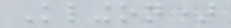Klingon)
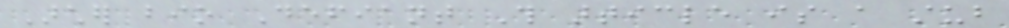Archer bio Defiant This article is a stub
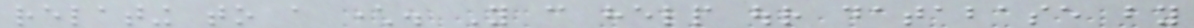relating to a character. You can help our database by
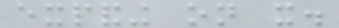expanding on it.
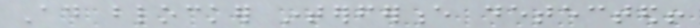Ad blocker interference detected!
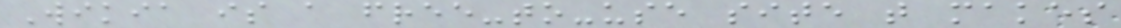Wikia is a free-to-use site that makes
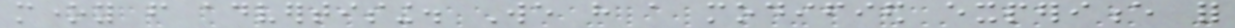money from advertising. We have a modified experience for
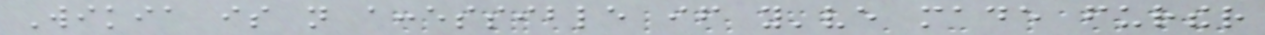Wikia is not accessible if you've made further
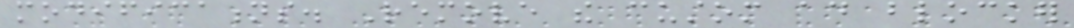modifications. Remove the custom ad blocker
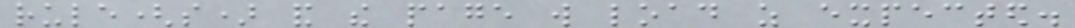rule(s) and the page will load as expected.
